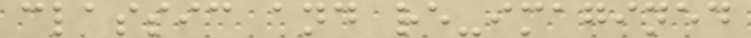classic and re-imagined
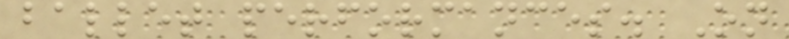ballet performances. On
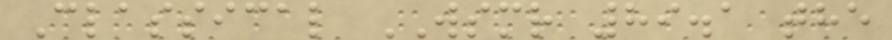Classical WSMR 89.1 the
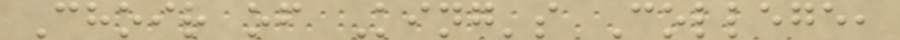Choir of King's College,
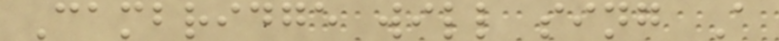Cambridge will sing A
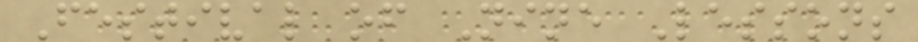Festival of Nine Lessons
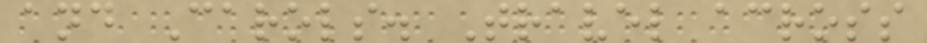and Carols. Travel across
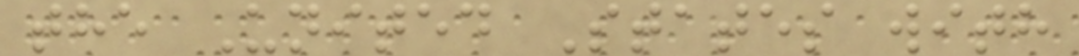the United States with
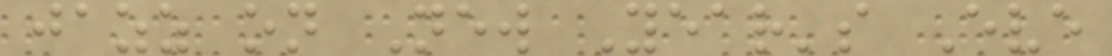jazz on New Year's Eve
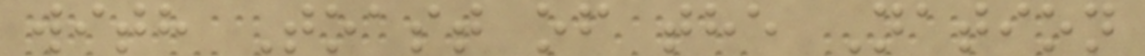with Toast of the Nation
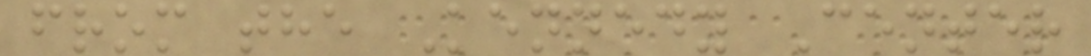from the Kennedy Center
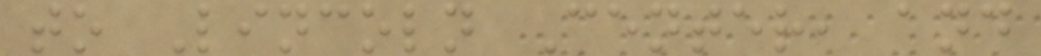to Lincoln Center, and
